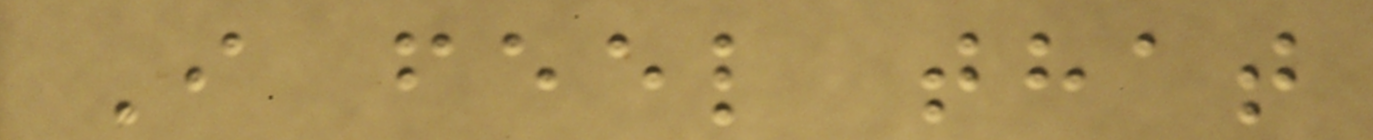I feel that
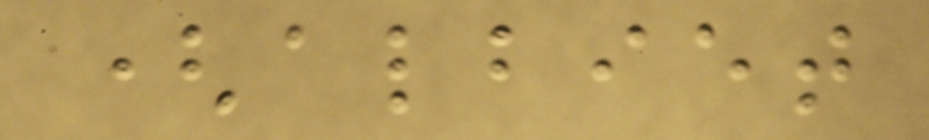(albiet
